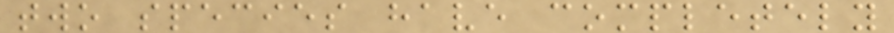two species have completely
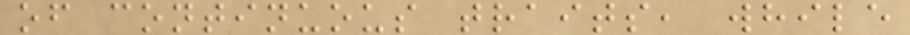of continuous traits, while
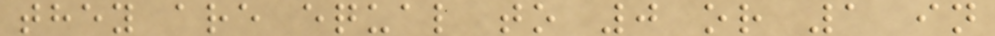they are equal to 0 or 1 in
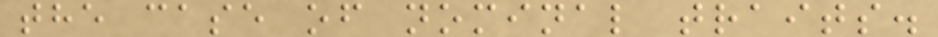the case of nominal traits.
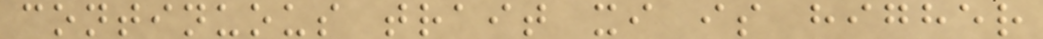continuous trait xi is higher
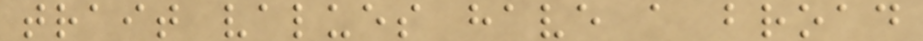trait values have a broad
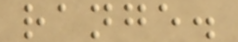range.
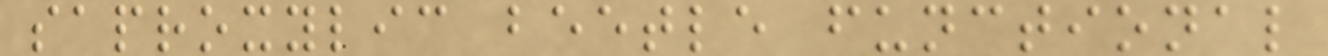saproxylic beetle functional
